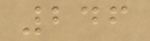246
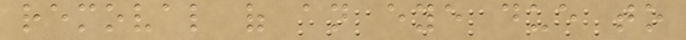removal of an eye due to
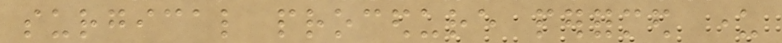surgical procedure performed under
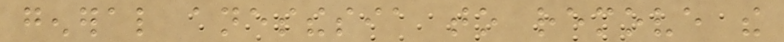general anesthesia to remove the
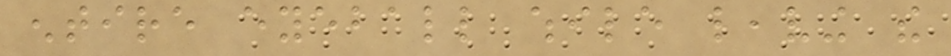entire eyeball while leaving the
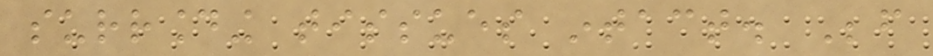surrounding tissues intact. Before
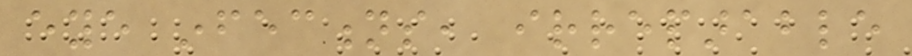eye infections, irreparable
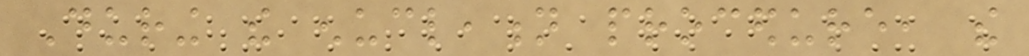During the enucleation procedure, the
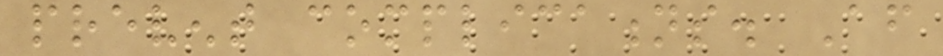prevent complications. After
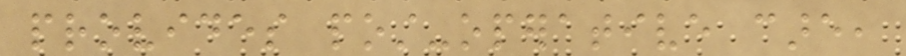provides post-operative care,
